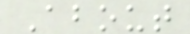About
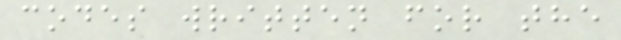codes written for the
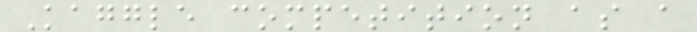Kaggle competition as a
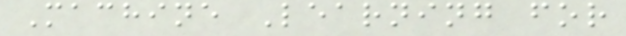Machine Learning for
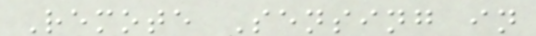Remote Sensing in
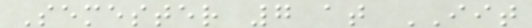Semester 7 at IIT
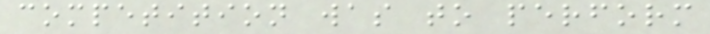competition was to perform
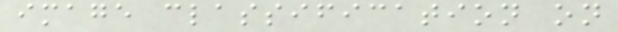image classification on
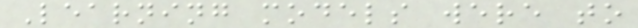Learning models were to
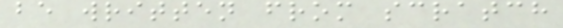be written from scratch
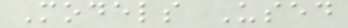Models Used
